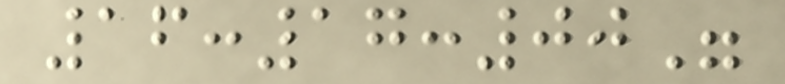16:17:00"
